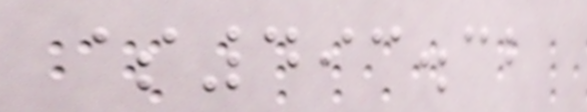$493.32
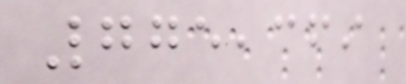775,369
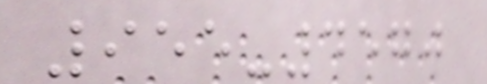955-4570
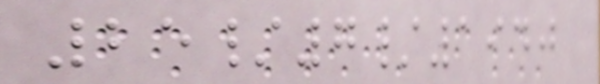25/7/1940
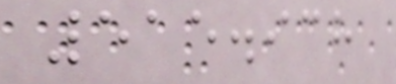515.938
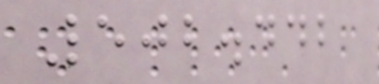502.442
